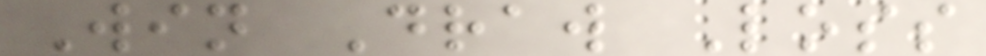Win Draw Loss
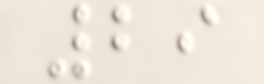29
